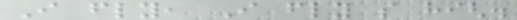I fly, I fly so high.
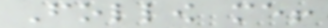Follow me!
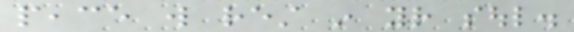peace will rest in your soul.
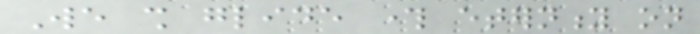We shall glide through eternity on
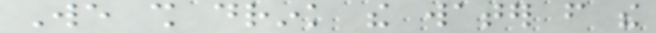We shall drink the water from the
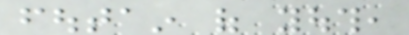foutain of youth,
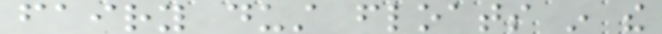fairy dust floats in the
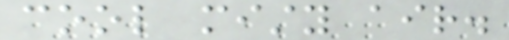cool misty air.
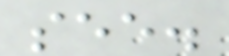see.
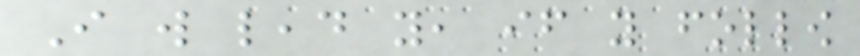I will lead you, if you follow
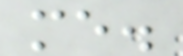me.
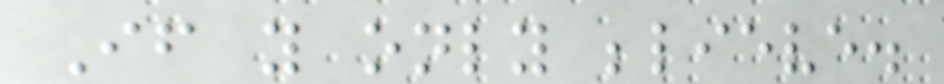If you only believe.
